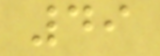49
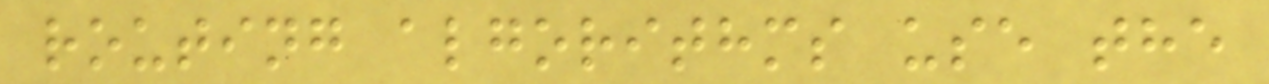routing algorithms use the
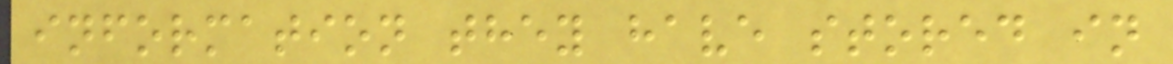information they have stored in
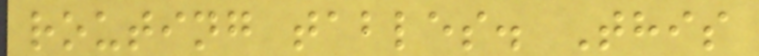routing tables. This
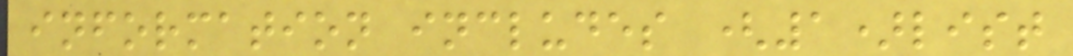information includes (1)list
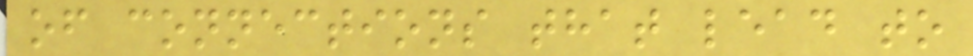of connections that lead to
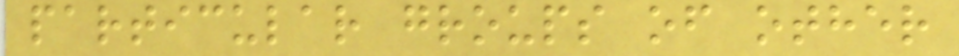particular groups of other
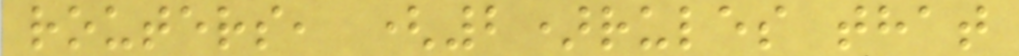routers, (2)rules that
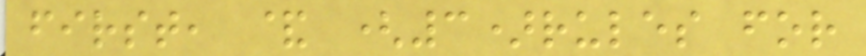first, & (3)rules for
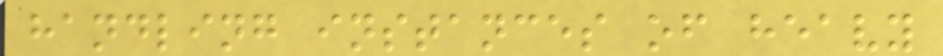handling instances of heavy
